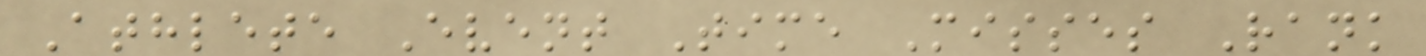Athlete Event Time Misses Rank
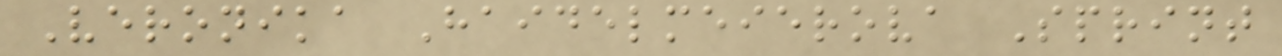Veronika Haidelmeierova Sprint
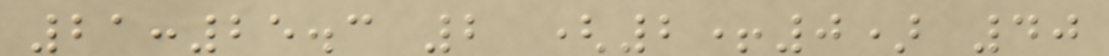21:25.3 2 (2+0) 40
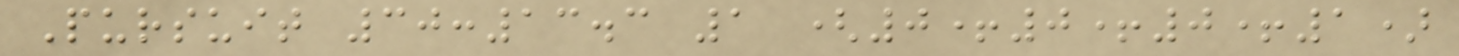Pursuit 30:13.3 1 (0+0+0+1)
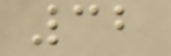32
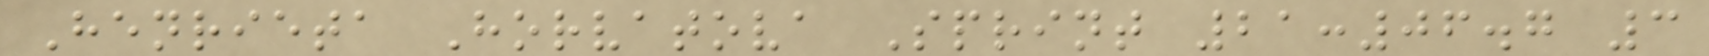Henrieta Horvatova Sprint 21:06.7 3
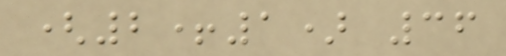(2+1) 36
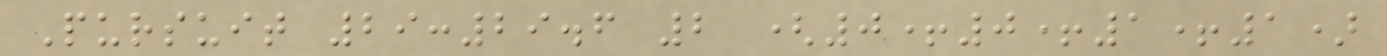Pursuit 29:29.6 2 (0+0+1+1)
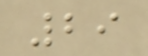29
